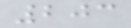203
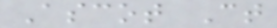Ascot Ct
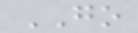GO
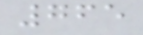765
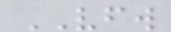VFW
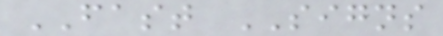FAST SIGNS
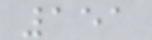151
